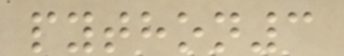python3
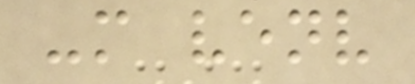-m venv
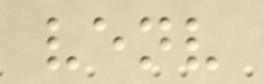venv
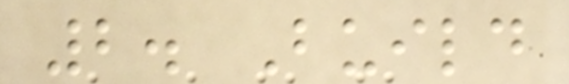2. Build
